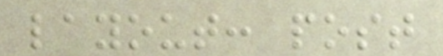layout: post
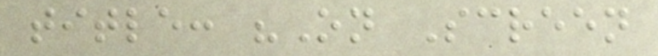title: "On Screen
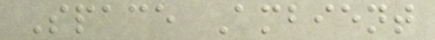Space Ambient
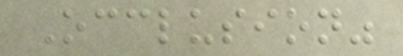Occlusion"
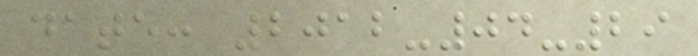date: 2012-04-29
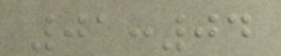01:04
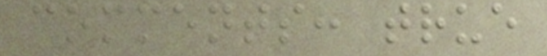comments: true
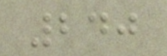240
